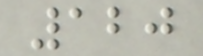120
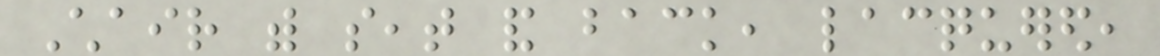Chair with seat and back, lacquered,
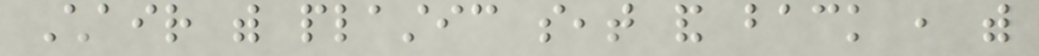Chair with plastic seat and back , with
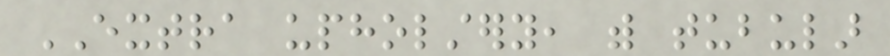EXTRA upholstery, with tubular
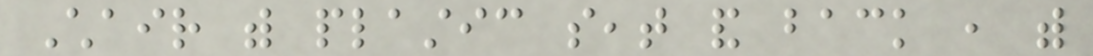Chair with plastic seat and back , with
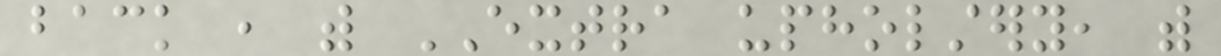back , with EXTRA upholstery, with
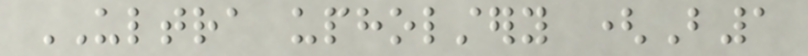ULTRA upholstery (B1
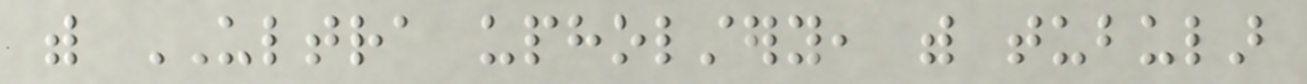with ULTRA upholstery, with tubular
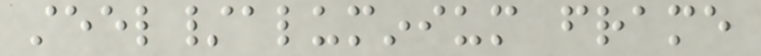steel/aluminium frame
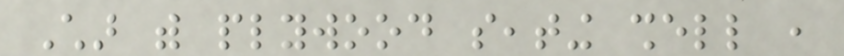Char with plywood seating shell ,
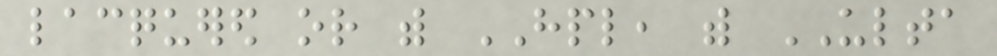lacquered or with HPL, with ULTA
